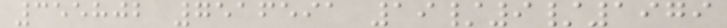355802 7516591 19/9/1979
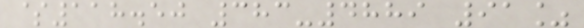$118.50 383-4889 91%
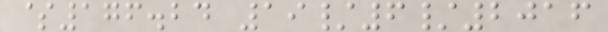$176.24 19/6/2016
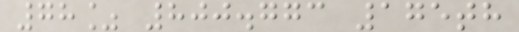78% 800.773 175th
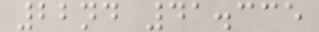22nd 41.335
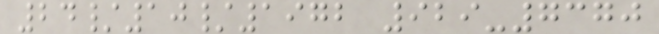24/10/1972 929-7370
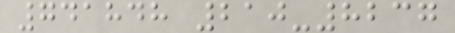741848 210-8237
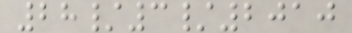28/3/2010
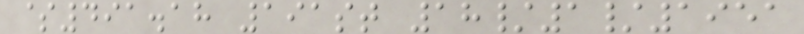$491.18 191st 18/1/1951
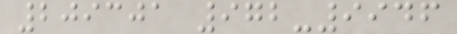209301 972-9946
